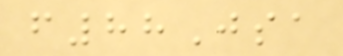f88Jsa
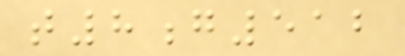t8g512
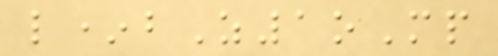l*bZ1oMp
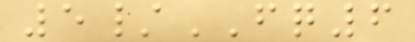5/FQ6
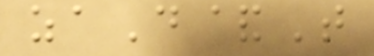zaD&T
